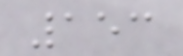153
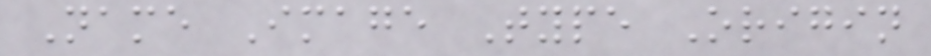Name Image Type Origin
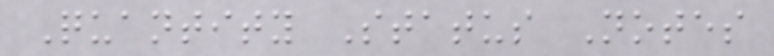Quantity Status Notes
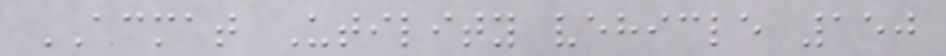ACMAT Utility vehicle 150
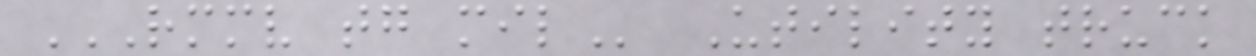RMMV TG MIL Utility truck
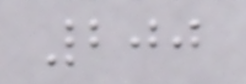200
